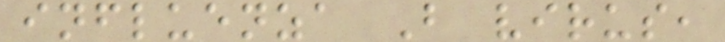influenza B virus,
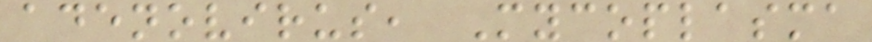adenovirus, Mycoplasma
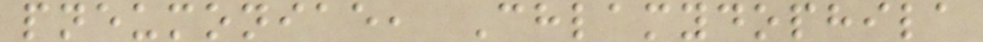pneumoniae, Chlamydophila
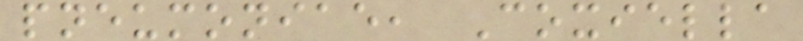pneumoniae, Coxiella
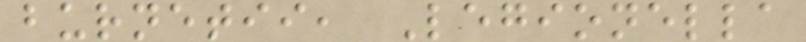burnetii, Legionella
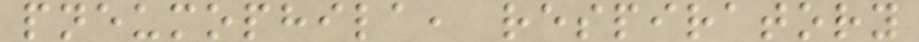pneumophila, respiratory
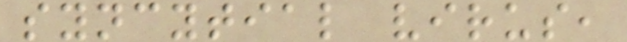syncytial virus,
